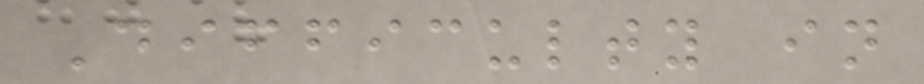Difficulty in
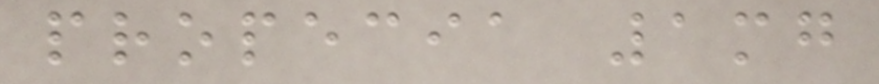propecia 1mg
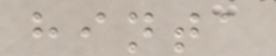hinta
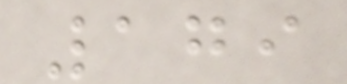179
